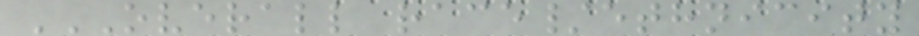OVERALL RACE/ETHNICITY
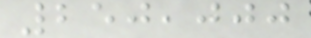250,000
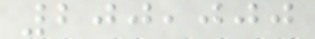200,000
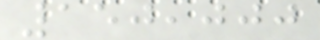150,000
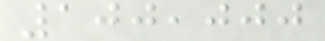100,000
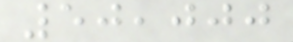50,000
